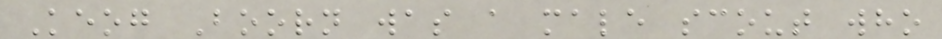Keog Boorn was a male scout who
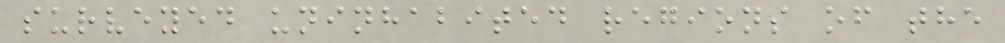surveyed uninhabited regions of the
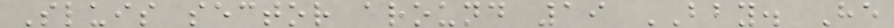Sluis sector around 19 BBY. He
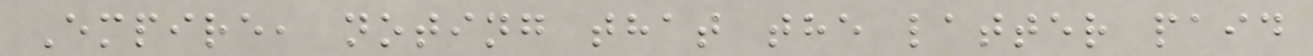Empire, noting that the latter paid
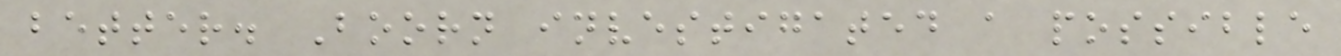better. Boorn investigated a possible
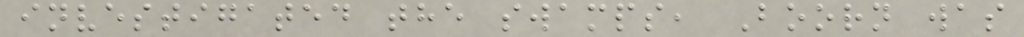investigated the swamps, Boorn was
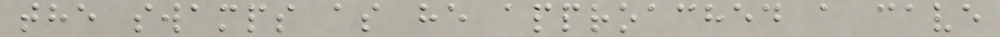the swamps as he approached a cave
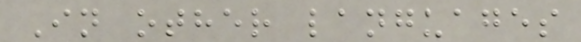In other languages
